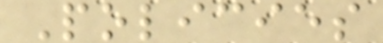Policies
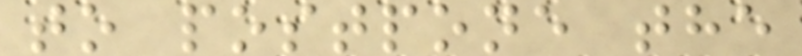to postpone the
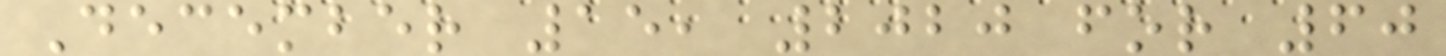December 15, 2020 for 60
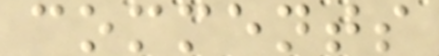comments
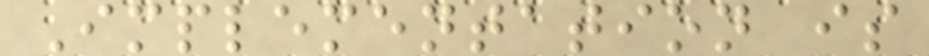Implementation is
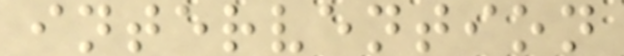intervention
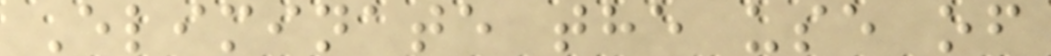Eliminate the use of
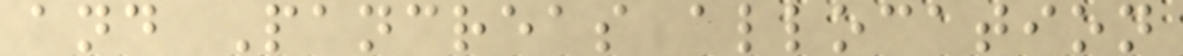and Pancreas allocation
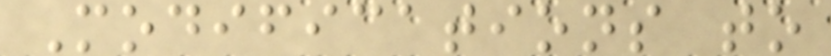Modifications to
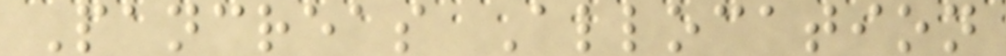Pancreas Allocation
